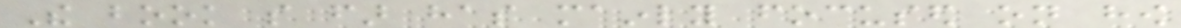The book so far has mainly focused on how
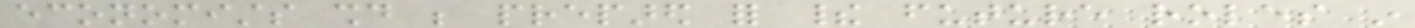economists should be prepared for their future roles in
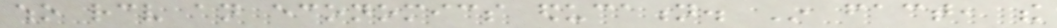who receive an economics education. In fact, the
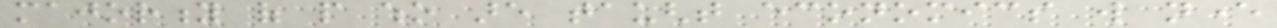majority of people who are taught economics will never
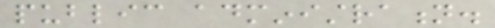public administration.
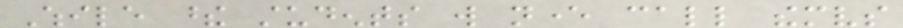While these students will never call themselves
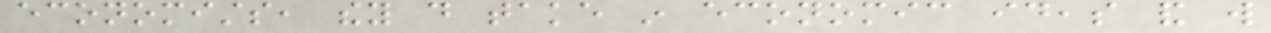economists, they do take in economic ideas and will
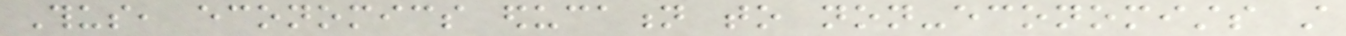Thus, economics education to non-economists still
